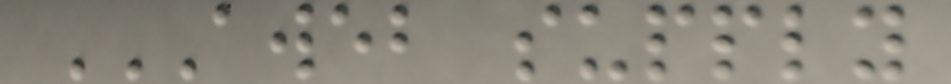AWEB SUPPLY
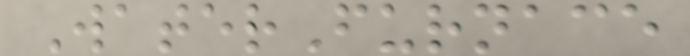WaterFurnace
